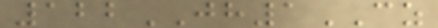122JH1CZ
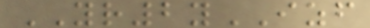YR2yIZF
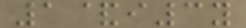1&i3y
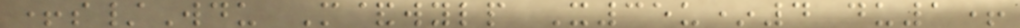+s/Wdu M&wylp X35u*4 du1+
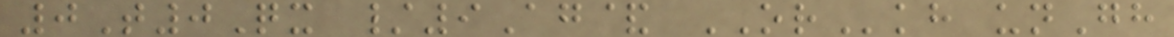0T0Qx /9Ag& ORkh unGh
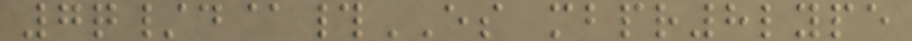7q/d@#ES mbpr8lype
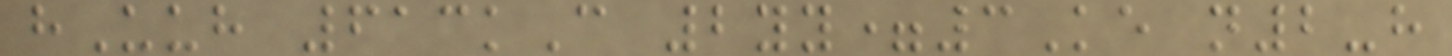hUuh 613kC 2yy=3Ke n2-h
